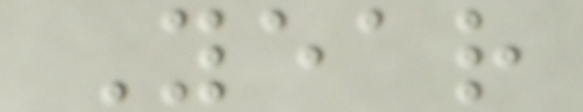Year
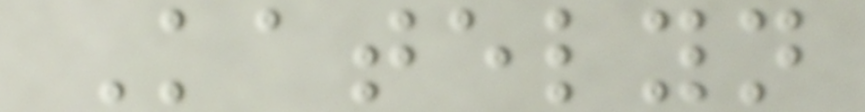Katelyn
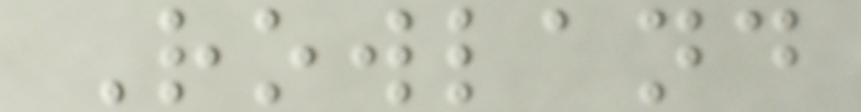Rowland
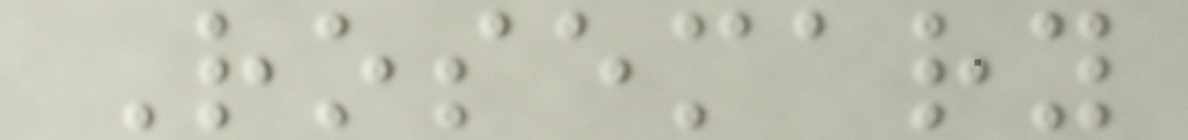Rosemary
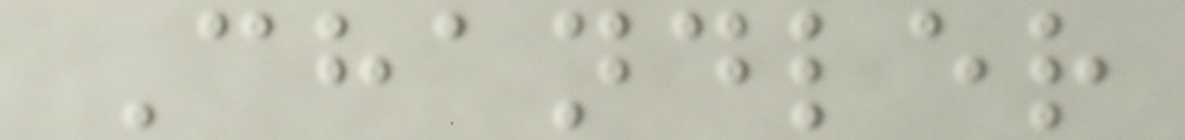Chandler
